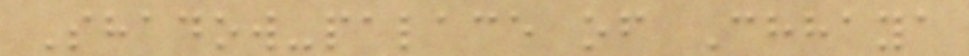Shadow-palace of Chhaya
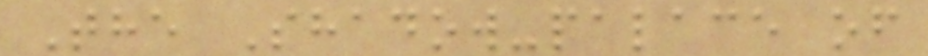The Shadow-palace of
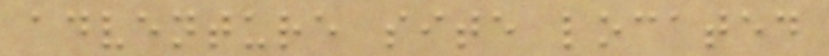adventure site located
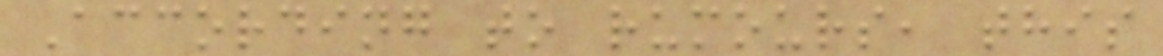According to rumours, this
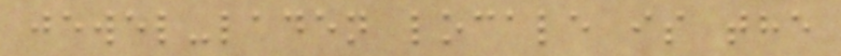jewel-laden locale is the
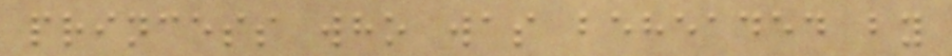princess who was beheaded by
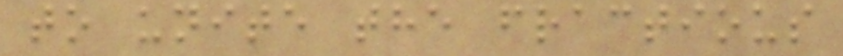to unite the fractious
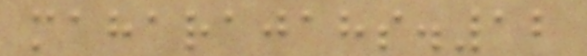maharajahs.12
